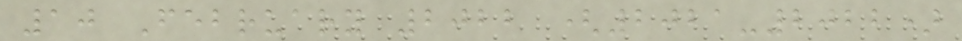10 February 2022 (2021-2022)
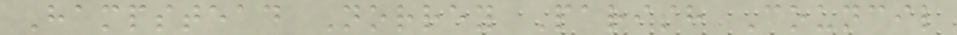Hampstead Norrey Parish Council
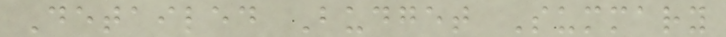Detailed Budget Summary
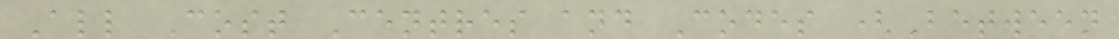All Cost Centres and Codes (Between
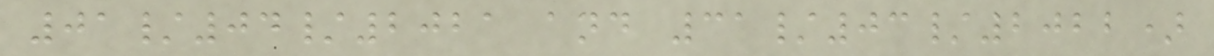01/04/2021 and 31/03/2022)
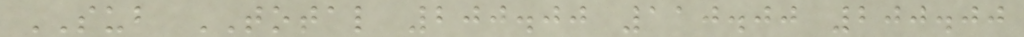SUB TOTAL 200.00 110.00 200.00
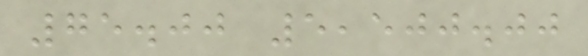75.00 5,500.00
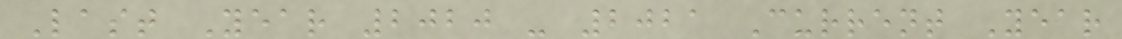Last Year 2020 - 2021 Current Year
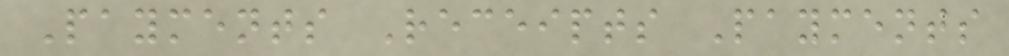Payments Receipts Payments
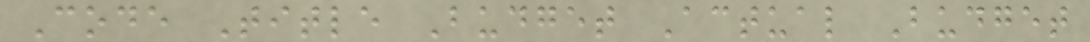Code Title Budget Actual Budget
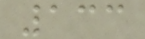133
